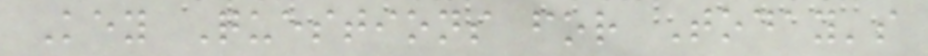Key Questions for Today's
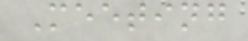Meeting
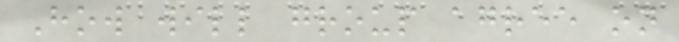How will group agree on
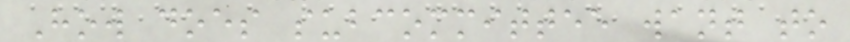How does subcommittee want to
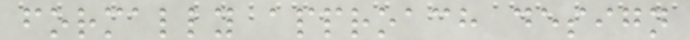formally approach design
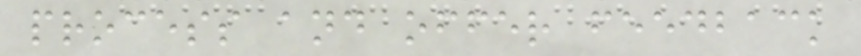process and offer feedback
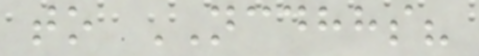to NCDHHS?
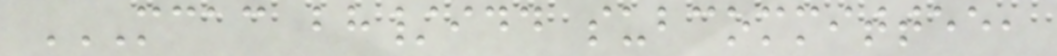MCAC BH/IDD SUBCOMMITTEE,
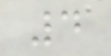4
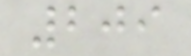209
